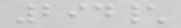294\
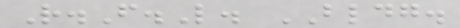R.F.L. BLDG.
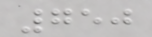750
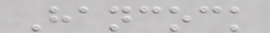Hancock
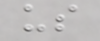us
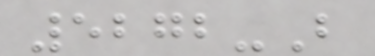5272-B
